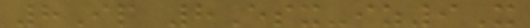8Ip 8Esx-iz9X
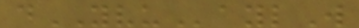dYVUaylW
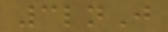3lnJ
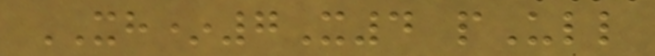XH*7X4 pUll
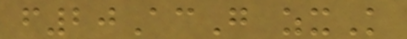f20AcG zxK
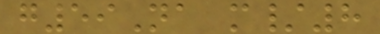g59Na m/8
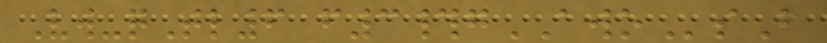Vw-qTl6 f3#gAWOsB
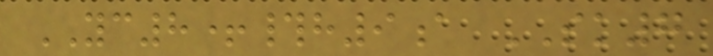YC8+#h9a SK7
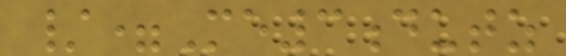/=Me3dutz
